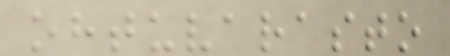ohtuvarasto
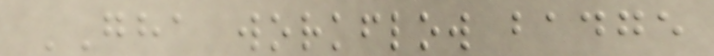GHA workflow badge
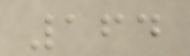164
